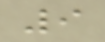9
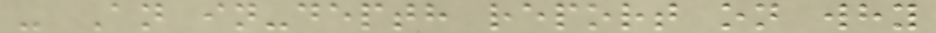- An in-depth report on why
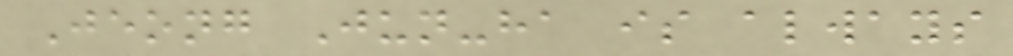Jeong Jun-ha is always
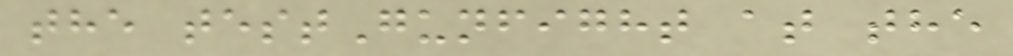the testGunfight at the
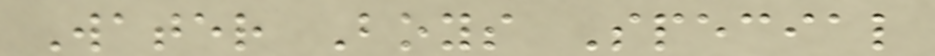Water Boys Special
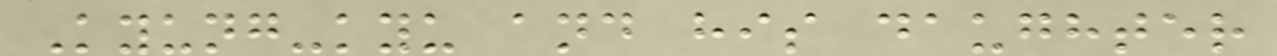Kyung-kyu and his daughter
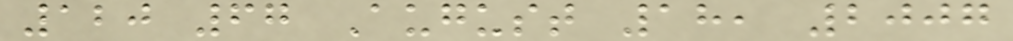120 67 August 18, 2007
